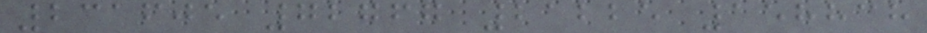231605 72767 21225 158838
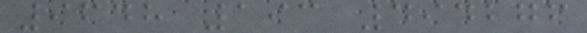9648 193 494276
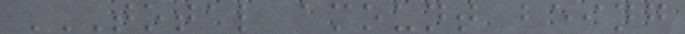TOTAL AMOUNT BEING
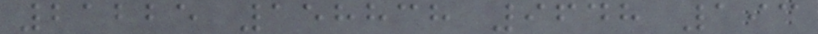21225 158838 9648 193
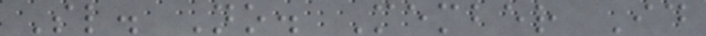Sl. No. Member Id
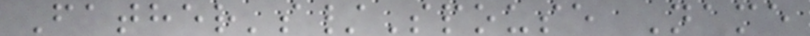Father's/Spouse Name
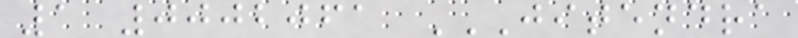1 0002061 JITENDRA
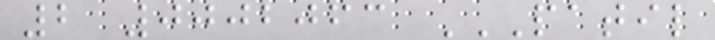2 0002063 PATIL
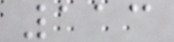113
